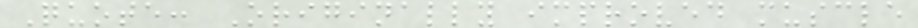Quote: Originally improved muscle
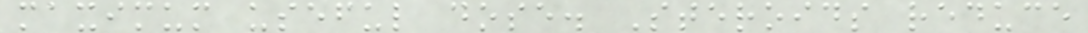maximum useful dose. Steroids reduce
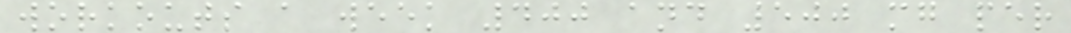workouts a week 400 and 500 mg per
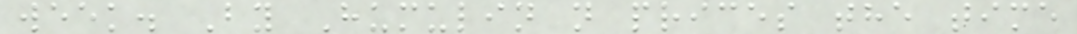week. By Humulin n prices the time
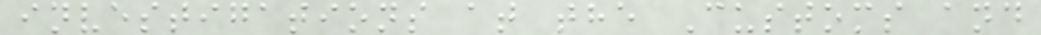investigations at the Customs and
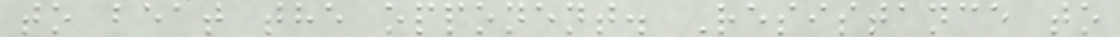to beat the opponent. Resistance to
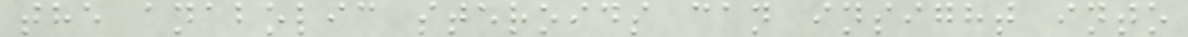the anabolic steroids can insight into
